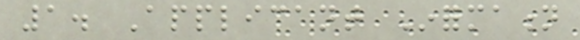1. Applicant Information
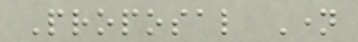Proposal Name
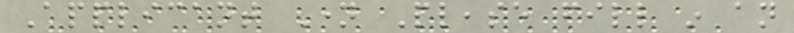Applicant Name Please fill in an
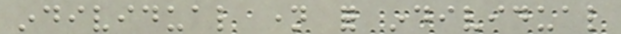individual name for individual
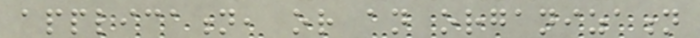application, or an organization
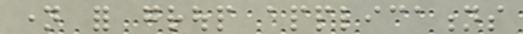name for group applications
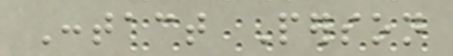Contact Person
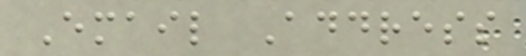Email Address
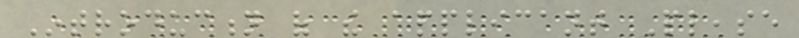Introduction of the applicant Please
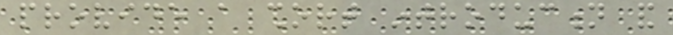provide a short introduction and
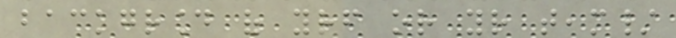background of yourself or your team/
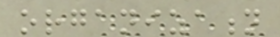organization
